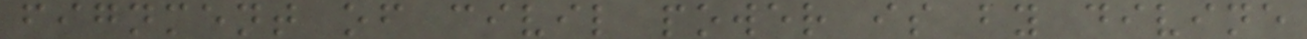fignment of civil power is by divine
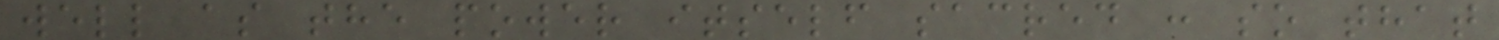well as the power itself sacred : so that
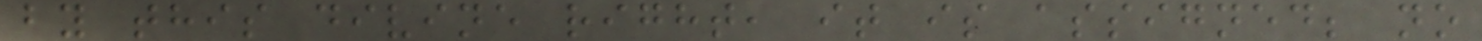by this divine right, it is assigned; no
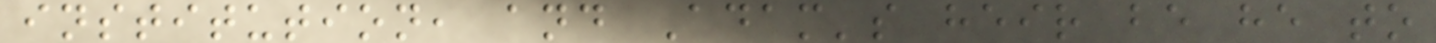institution, and Adam's heir be he to
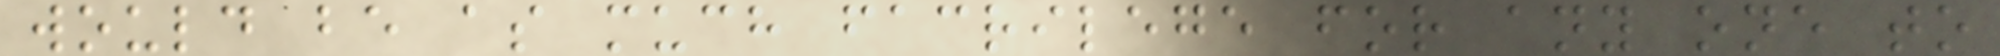would be as much facrilege for any one to
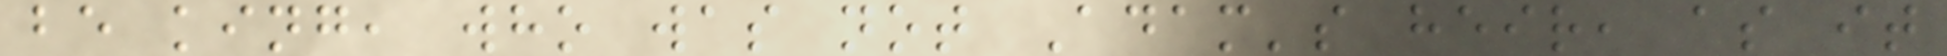be king, who was not Adam's heir, as it
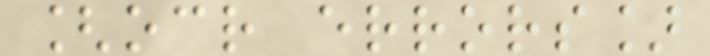[ocr errors]
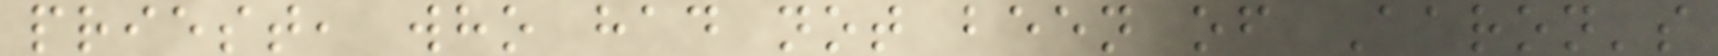priest, who had not been of Aaron's
